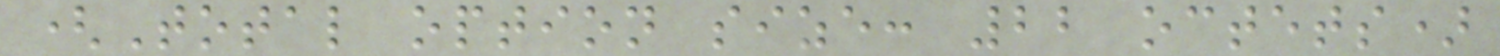(Total option size: 22 octets)
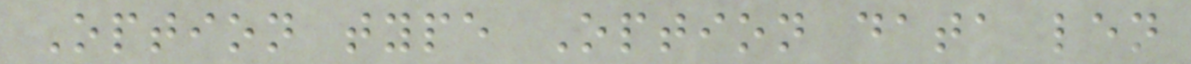Option type Option data len
